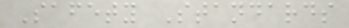Safety Standards
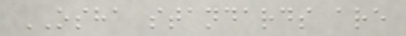OSHA standards are
